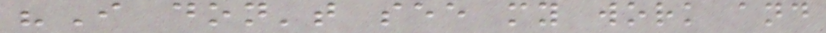"I don't see my work and
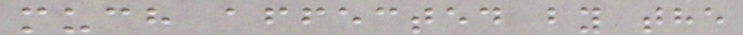much affected by the
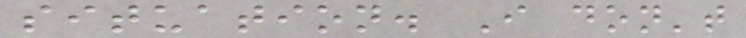situation. I don't
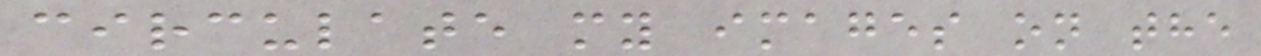circulate my images on the
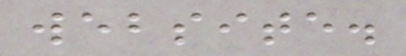website.
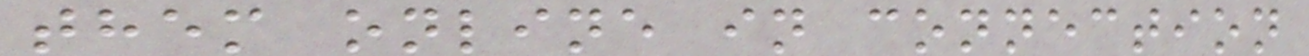them online in connection
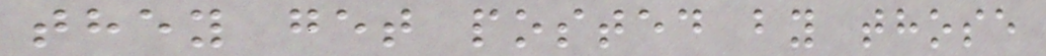they get posted by those
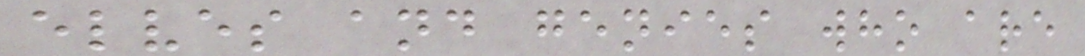elves and genies who are
